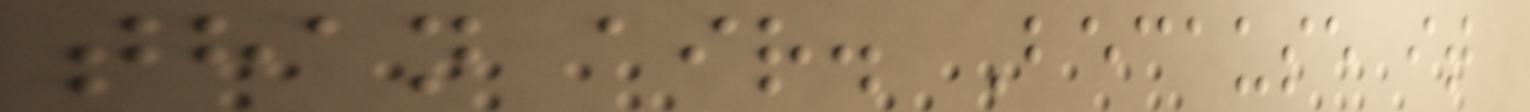than air. Because it
